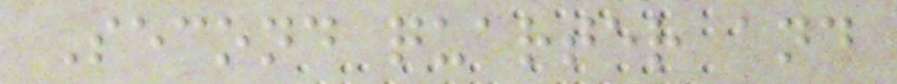Second quarter and
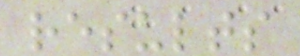results
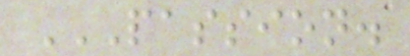PASSION.
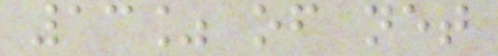13% of net
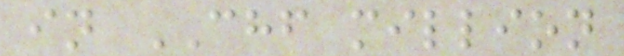in CHF million
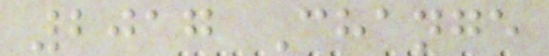2017 Change
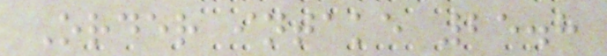Order intake 25.8
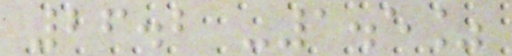26.2 -1.5%
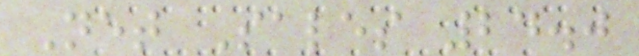Net Sales 24.0
